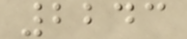2243
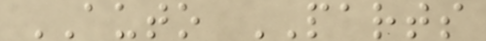AUTO PARTS
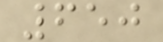650
